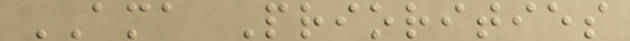AMA Priorities
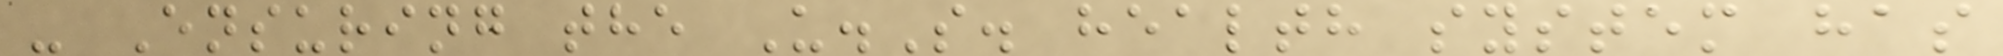- Ensuring the U.S. health system has
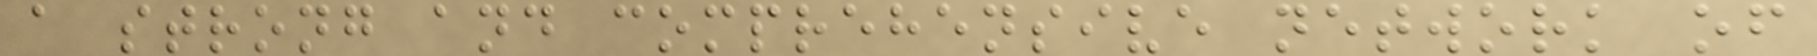a strong and comprehensive network of
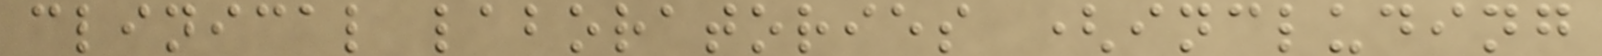clinical laboratories (including
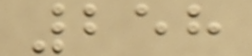258
